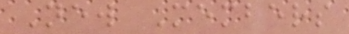New Members
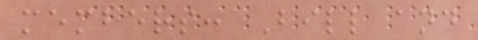members: Bill and
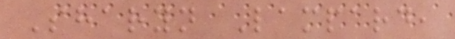Sharyn Lampard,
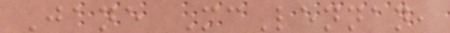Jane McLennan,
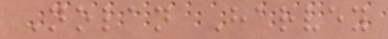Nolan Harvey
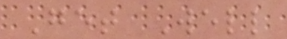Get Well
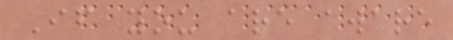If you are aware
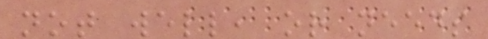not well, or needs
